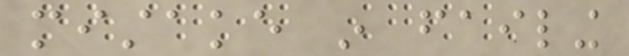mistake in failing
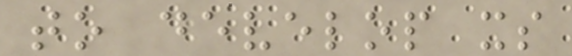to develop its
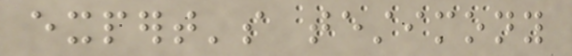expert's testimony
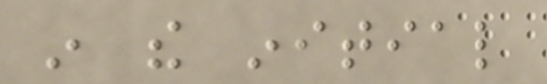in the initial
